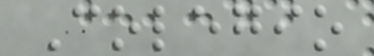Colegio
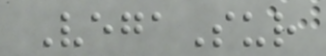VegaSur
